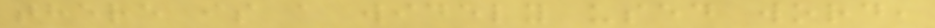there is a widely used word,
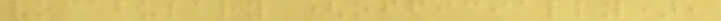vocabulary (officially),
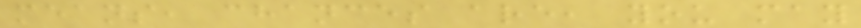means, chances are, you may
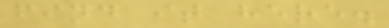find it here.
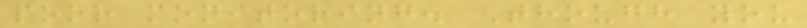poor monitoring. Though you
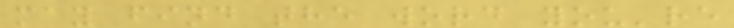may find the word you're
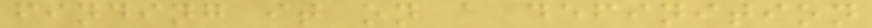finding it on a definition
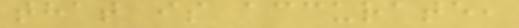that is accurate,
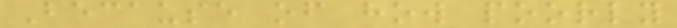Because of how poorly
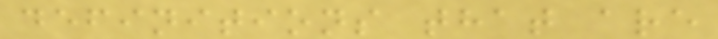definitions that are
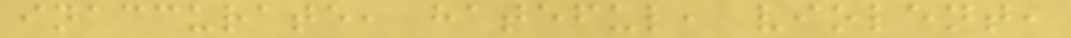inaccurate, hateful, violent,
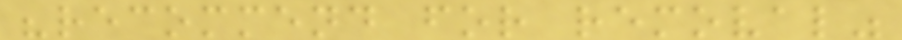"recommend for removal"
